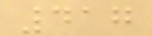417
